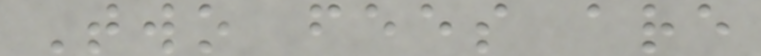Two fees are
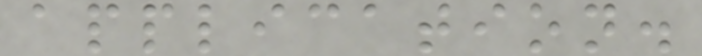application.
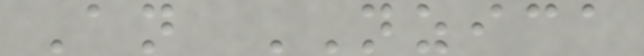An NZICA
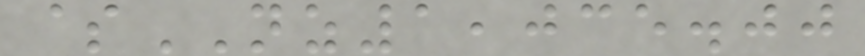$NZ1,035.00
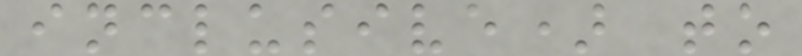inclusive) to
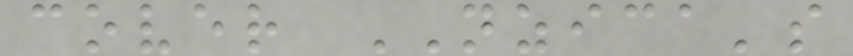cover NZICA's
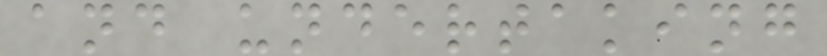and undertaking
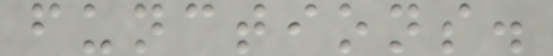functions.
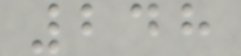248
